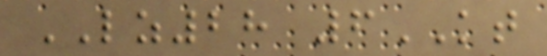LZ28 6KT
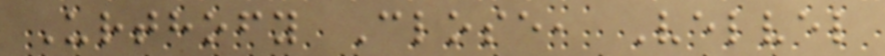Urthofy Close, Velvel
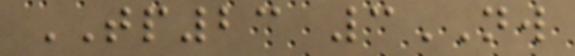TP23 3NW
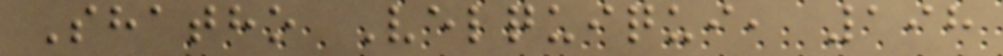Shatho Velquiqui, 198
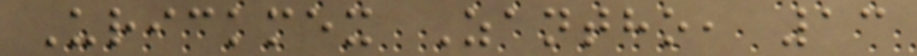Urickmex Zantho, 13
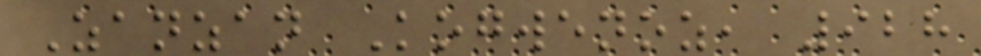Zanzan Kogwenoz, 928
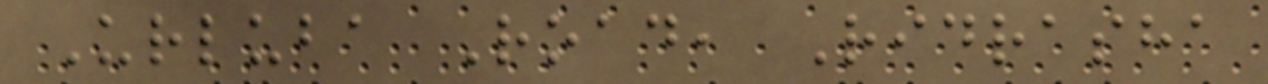Urluba Road, Ridrasha
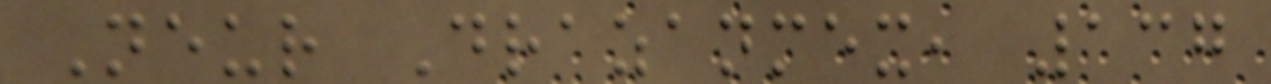Neur Drazanmex, 137
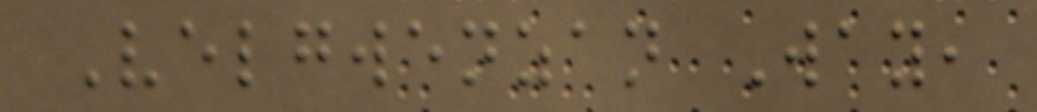Velgwenzan Way,
